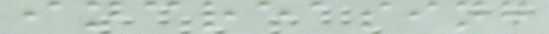increasing
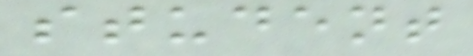student
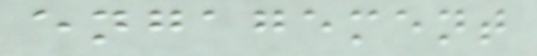engagement
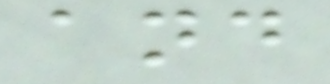and
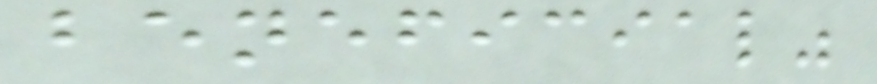beneficial"
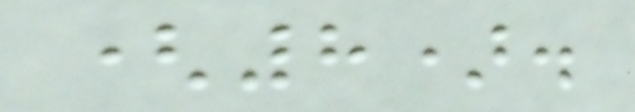(8).
